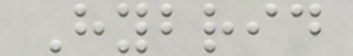Hybrid
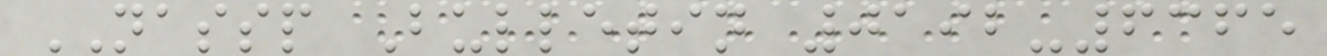NASSP Bulletin 0192-6365
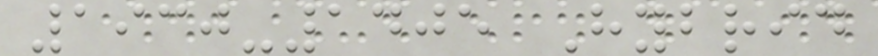1930-1405 Hybrid
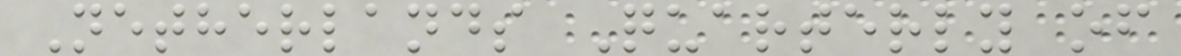Netherlands Quarterly of
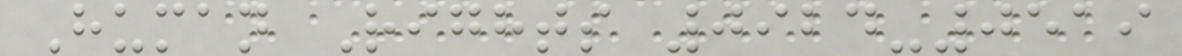Human Rights 0924-0519
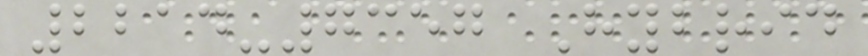2214-7357 Hybrid
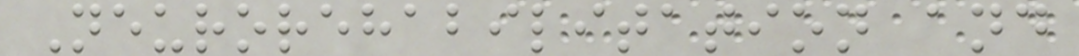Neurorehabilitation and
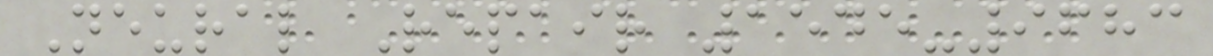Neural Repair 1545-9683
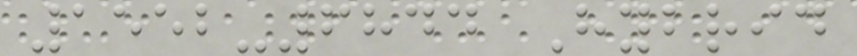1552-6844 Hybrid
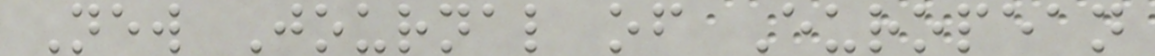New Journal of European
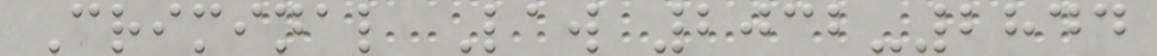Criminal Law 2032-2844
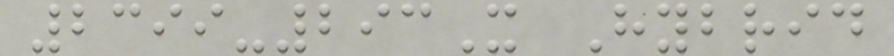2399-293X Hybrid
